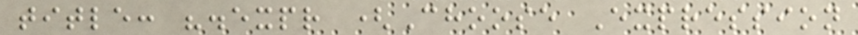title: ".expr (Choose Expression
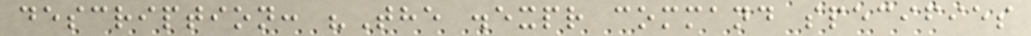description: "The .expr command specifies
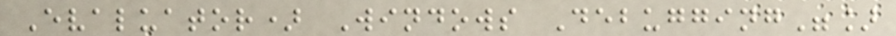Evaluator) Windows Debugging"]
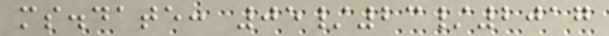ms.date: 05/23/2017
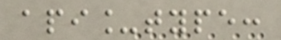api_type:
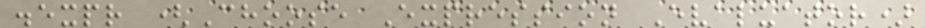.expr (Choose Expression Evaluator)
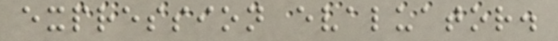expression evaluator.
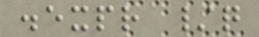.expr /q
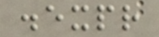.expr
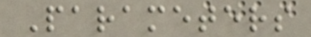Parameters
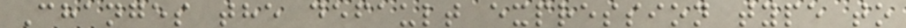Changes the default expression type to
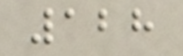128
